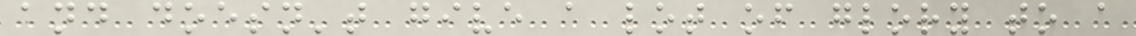and doesn't give a lot of glory to a
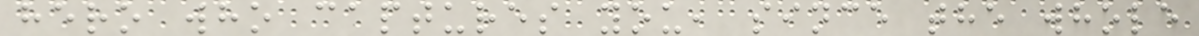hero who captures you, since the whole
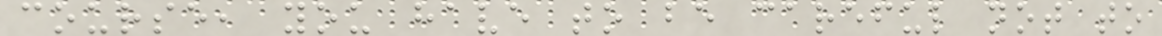course, you have to be careful not to
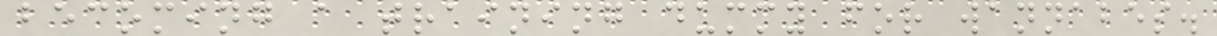becoming a training dummy for wannabes.
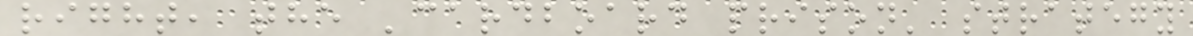right, the 'cardboard prison' strategy
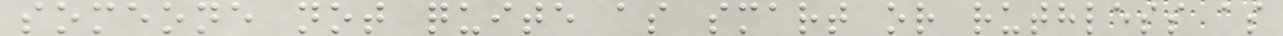someone not quite as smart or ruthless as
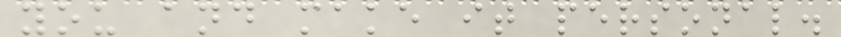you and make it personal.
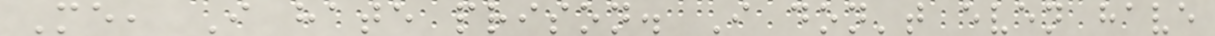Me, I hate prison. I don't even have
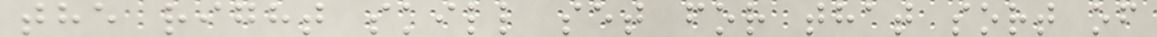the right skill set for that sort of
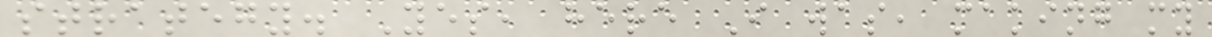strategy. Yes, here I was, making my
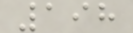198
